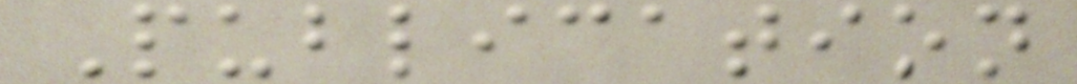Publication
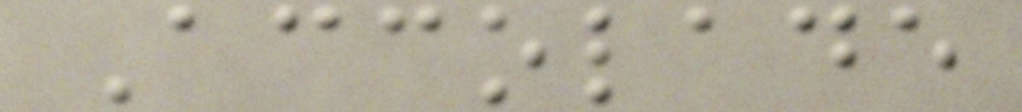Accolade
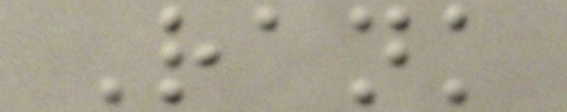Rank
